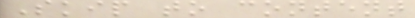Skip to content
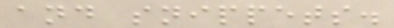and snippets.
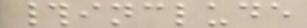#include
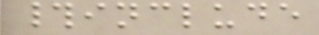#include
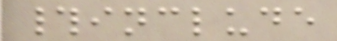#include
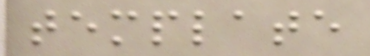template
